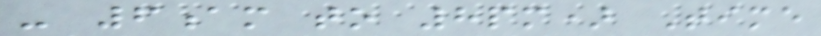- 6am to 8pm) Time
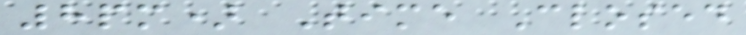8pm) Time Closed
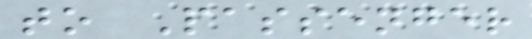to Passenger
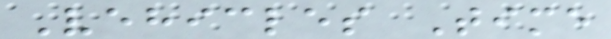Vehicles Time
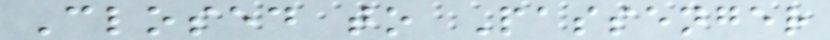Closed to Passenger
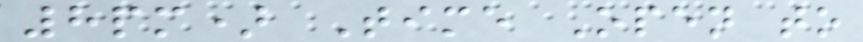8pm) Time Open to
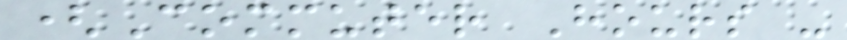(Commuter Hours -
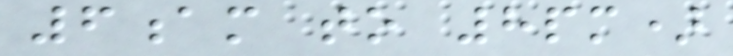6am to 8pm)
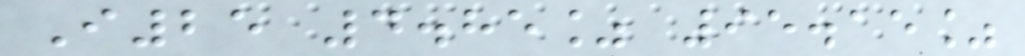I25 4.85% 95.15%
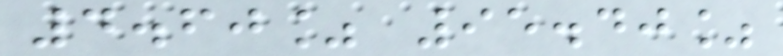4.60% 95.40%
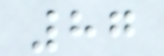87
